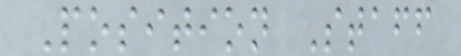Position Staff
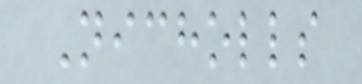Nicholls
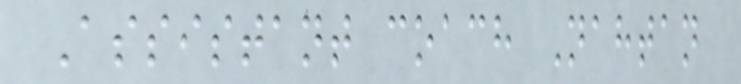Assistant coach Nahtan
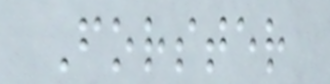Forster
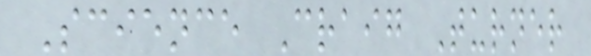Science Craig Turner
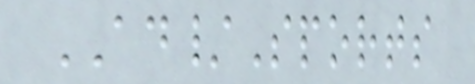AD/Sports
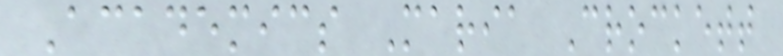Academics Maria Crockett
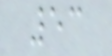53
